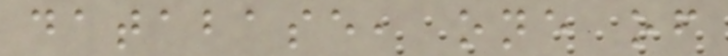database, one of
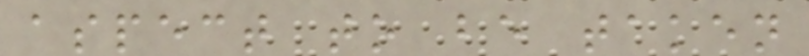aspect to be taken
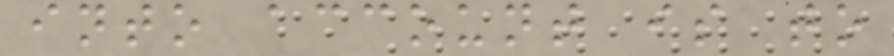into account is to
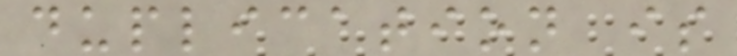duplication is
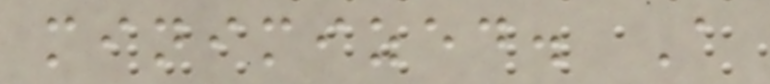minimized. A
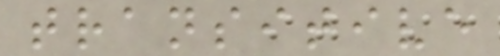transitive
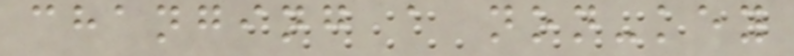changing a non-key
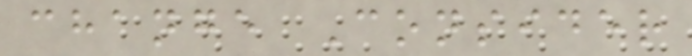change Consider
